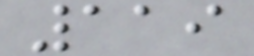119
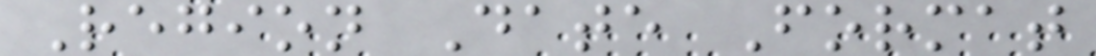Region Date Format
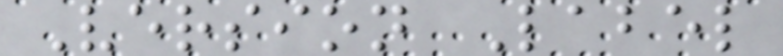Version Label
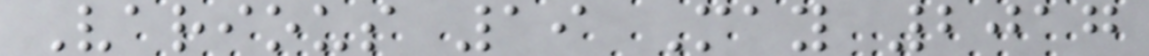Various 19 May 2017
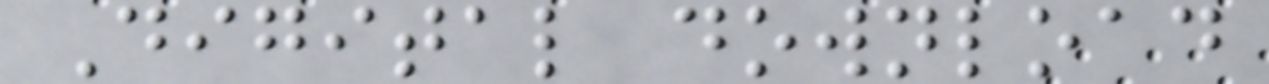Digital download
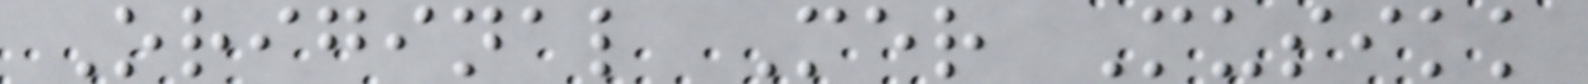Original Mer Musikk
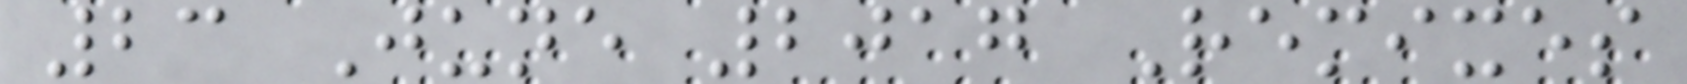23 June 2017 Remixes
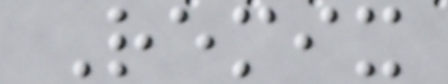Remix
